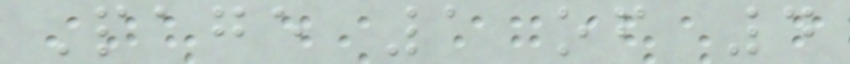Page 1 of 4
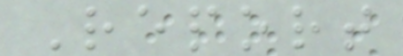Report
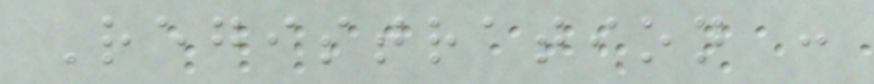Registration :
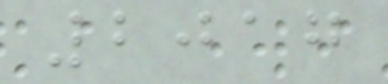2017
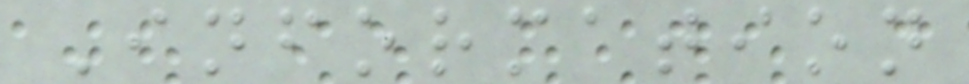Information
